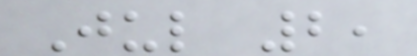Jul 2,
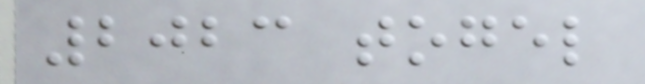2023 togel
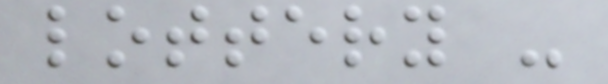lottery -
